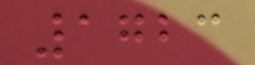1723
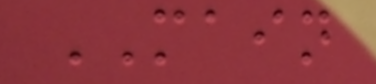MAIN
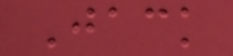Jack
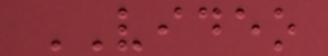VIDEO
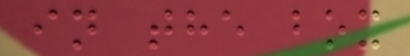in the box
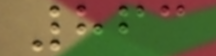863
